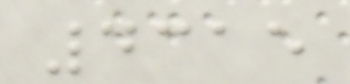4315
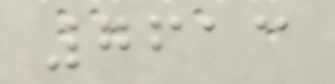7613
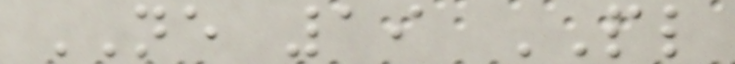NE 19 PL
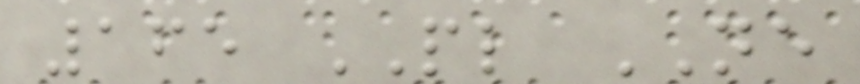165 PL NE
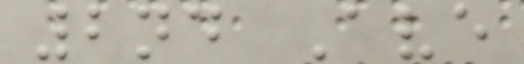2nd Ave
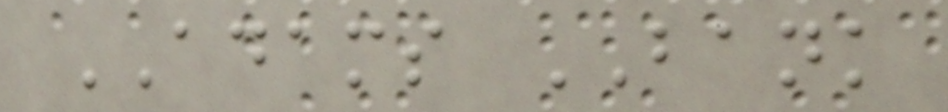ADAMS BANK
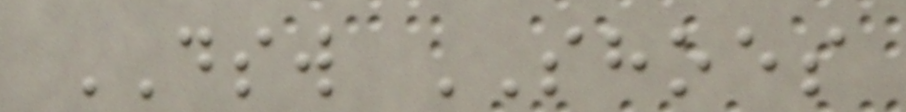DSW SHOES
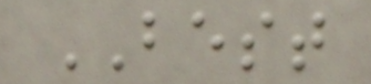BEST
